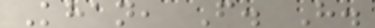Khan, F. H.
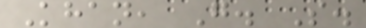Khan, G. S.
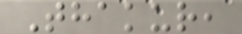Thakur,
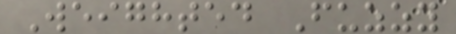Weighted Fuzzy
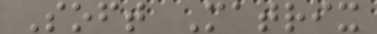Soft Matrix
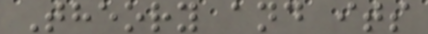Theory and its
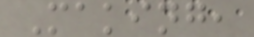Making,
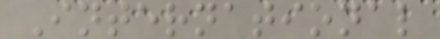International
